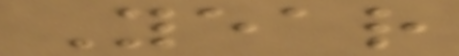Year
